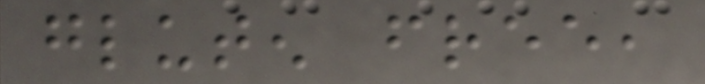gluten free,
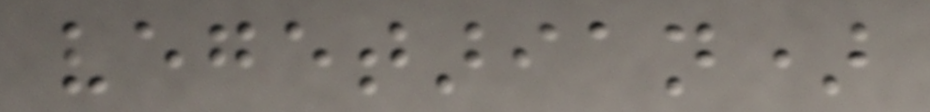vegetarian)
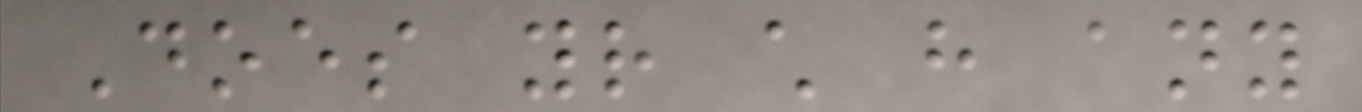Does your child have any
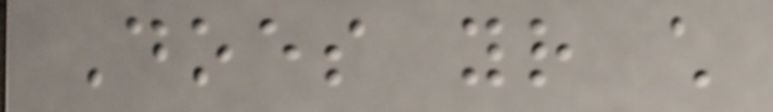Does your child
